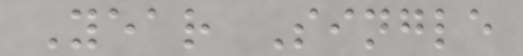Year Single
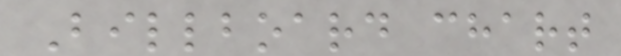Billboard chart
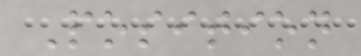Position
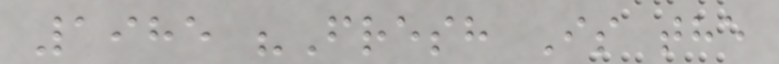1985 "Fresh Is the
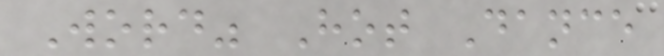Word" Hot Dance
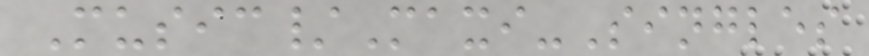Music/Maxi-Singles
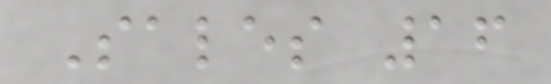Sales 16
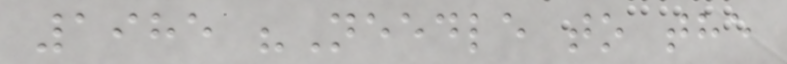1985 "Needle to the
